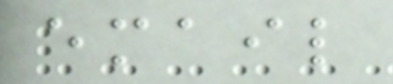email
